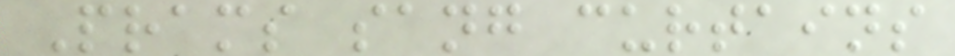Prams sang curtains
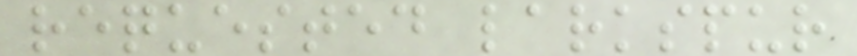requested larkspur
